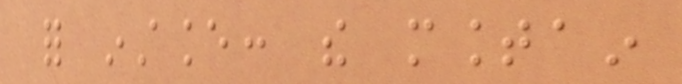for instance: the mountain
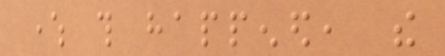where this happened, the
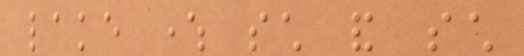lake where such and such
